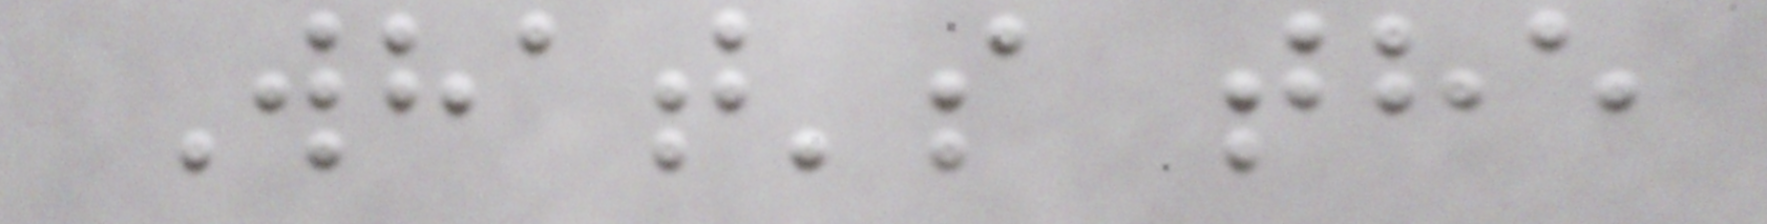What's the
